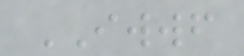IWWF
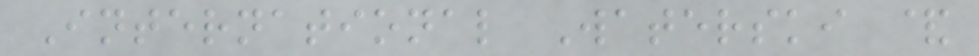International Waterski &
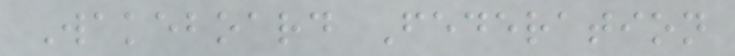Wakeboard Federation
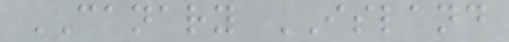CANARY ISLAND
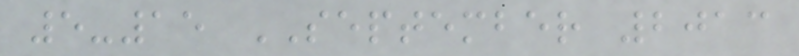5-15 SEPTEMBER 2013
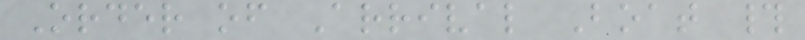Order of Arrival Boat #
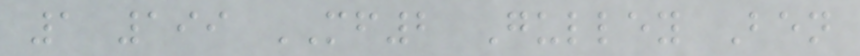1 199 MF2 Gulley Ben
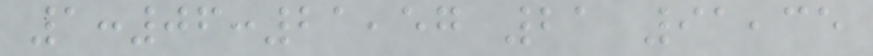1:06:21,57 21 91,35
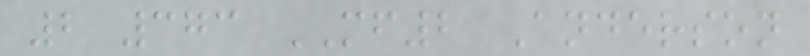2 373 MF2 Anderson
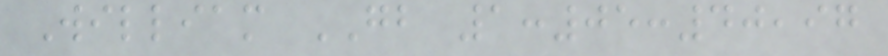William GB 1:05:40,97
